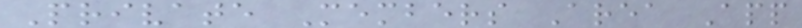Private Members Area App
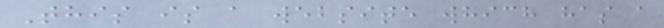This is a website which has a
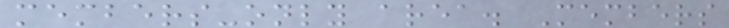members-only area. Members
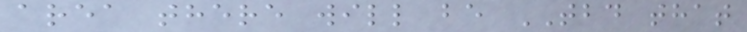area there will be TBD that
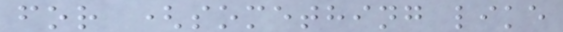for (something like
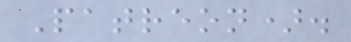Patreon).
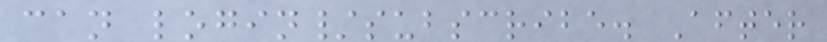can login/subscribe. After
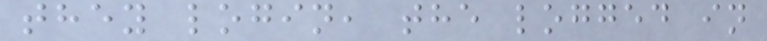they login, the logged in
